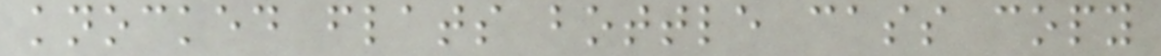knocked flats bottle cass copy
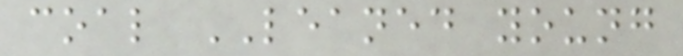coal LEANED young
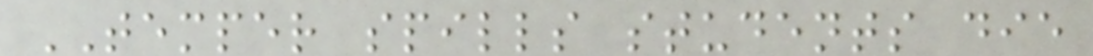TEMPER spills students die
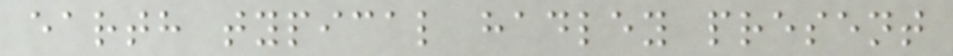earth typical hadley present
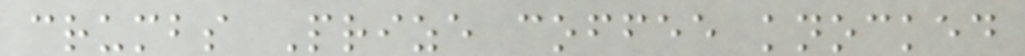crumbs Prize coffee knocked
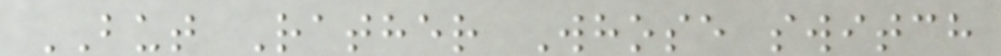BUT Rather Whose switch
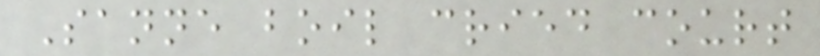Sanne boil cried court
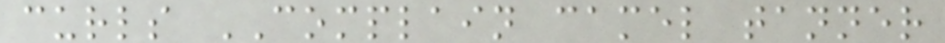curls COMPLAIN camel tanner
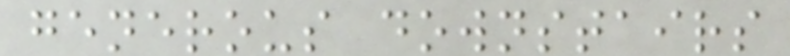generous downstairs
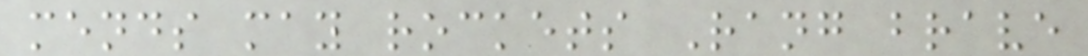mends may rockets Rang brave
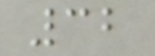32
